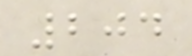204
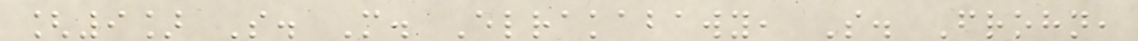[9] S. M. Elrakabawy, S. Frohn,
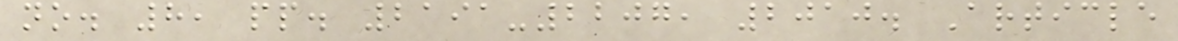no. 8, pp. 2191-2207, 2010. Article
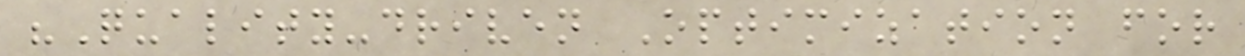"Quality-driven Optimization for
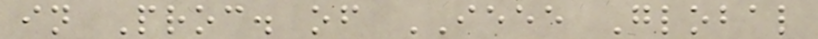in Proc. of IEEE Global
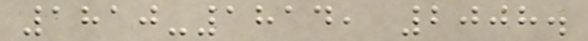1810-1814, 2008.
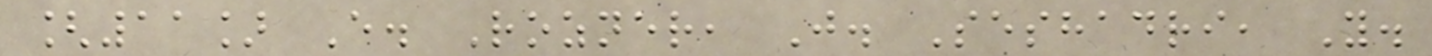[11] E. Rozner, J. Seshadri, Y.
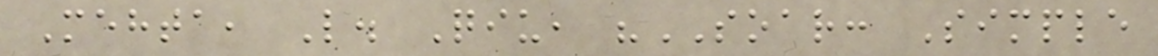Mehta, L. Qiu, "SOAR: Simple
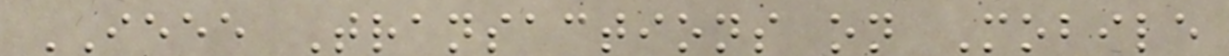IEEE Transactions on Mobile
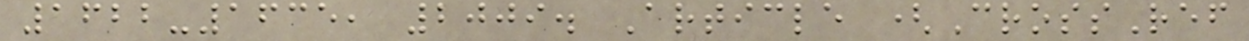1622-1635, 2009. Article (CrossRef
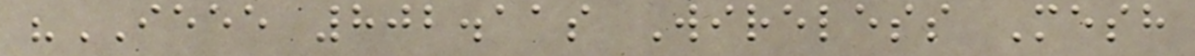"IEEE 802.11s Wireless Mesh
